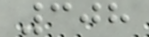308
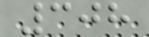308
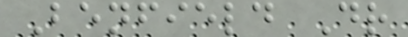Benfield Dr
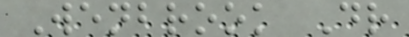Wenbrook Dr
